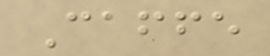Caffe
